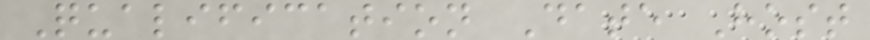Qualification Date Host
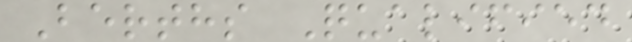Berths Qualified
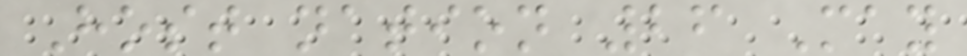Host nation 26 May
